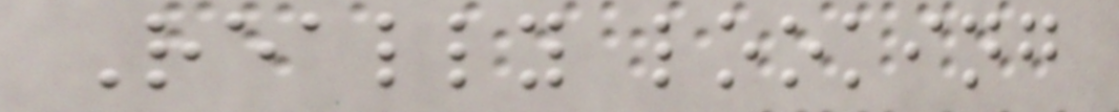Really looking
